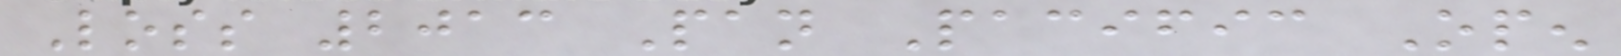Loss 2013 Pan Pacific Open
